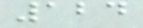124
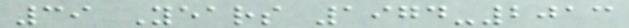39 Years 1974-2013
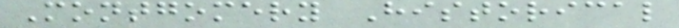Montgomery Historical
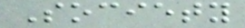Society
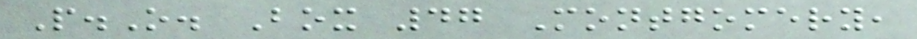P.O. Box 47 Montgomery,
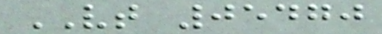VT 05470
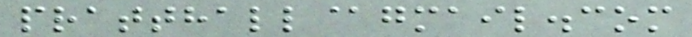pratthall@gmail.com
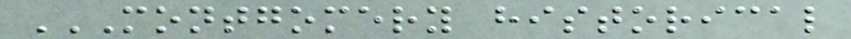MONTGOMERY HISTORICAL
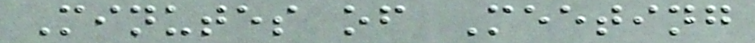Minutes of Meeting
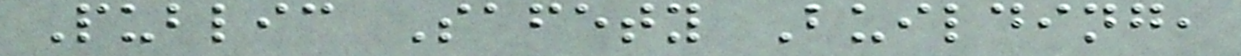Public Safety Building,
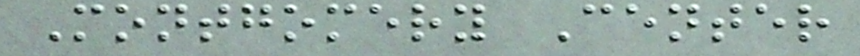Montgomery Center
